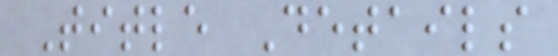Title Details
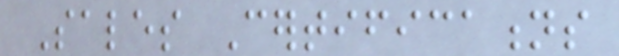Sales Certifications
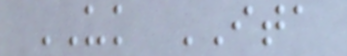UK ITA
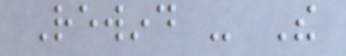Rewind - The
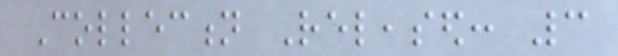Collection Released: 3
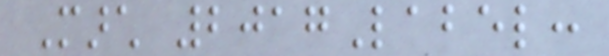March 2017Label:
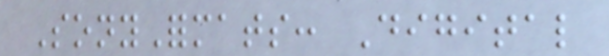SonyFormats: Digital
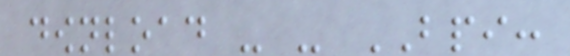download - - BPI:
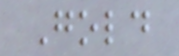Gold
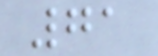71
